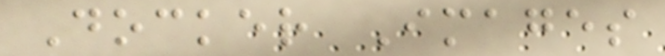Docker Images
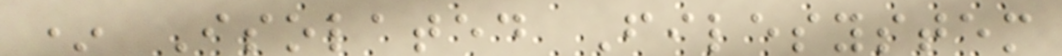* Isolated Filesystem
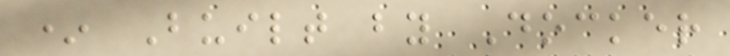* Built by Docker
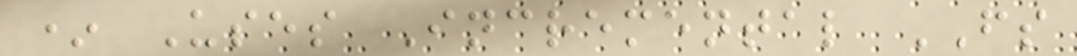* Uses Incremental FS
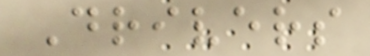Drivers
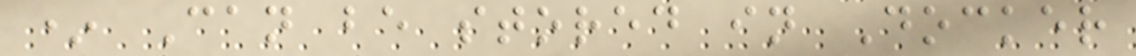* Can be stored in Docker
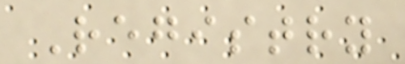Registry
